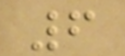6
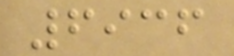6936
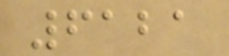6121
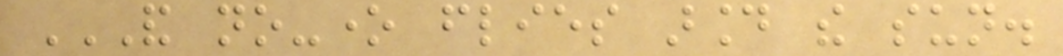AND NO-ONE FLIES AROUND THE SUN.
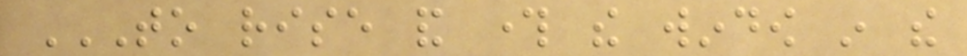TO RISE AND THROUGH THE WINDOW IN THE
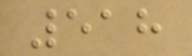518
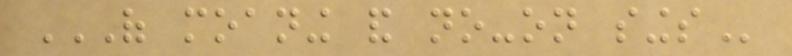OF MOANING AND NO-ON SINGS
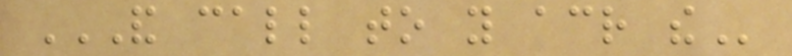AND CALL TO YOU ACROSS THE
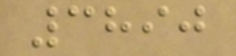3890
